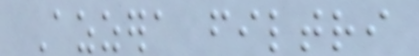Azzera filtri
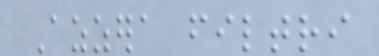Azzera filtri
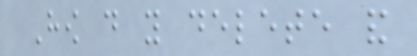How do you delete and
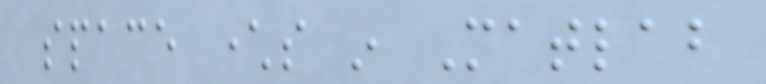space characters in Matlab
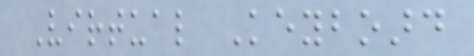Virtual Keyboard
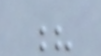?
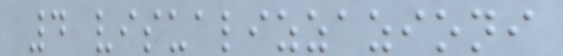4 visualizzazioni
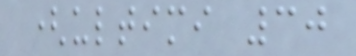(ultimi 30
